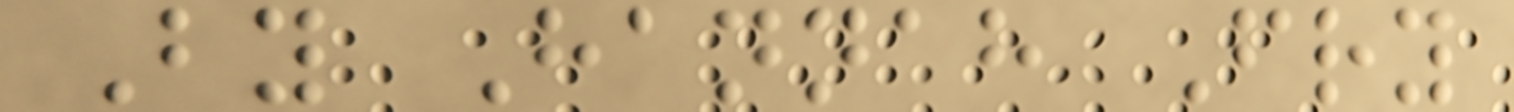By Hannah Fry
